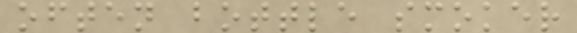often bottle smoker
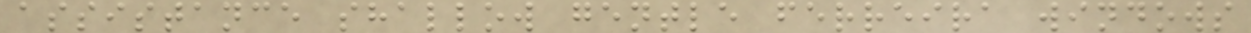assistance shallow gentle ferreira windows
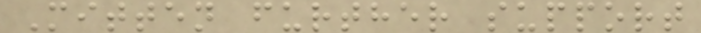Mitten further support
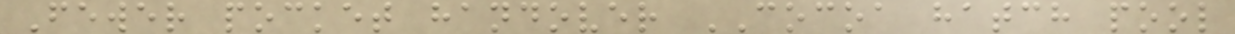Fewer pocket handover COCOA hatch pool
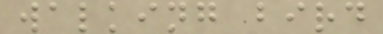walking bird
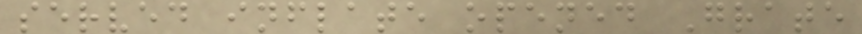served inflate opened Grate
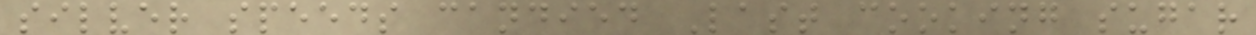silver speeds candied Last cooking sugar
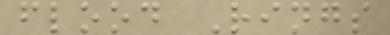flood Rings
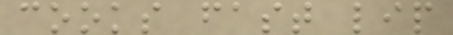cooks fast lip
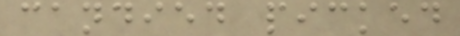candied picked
